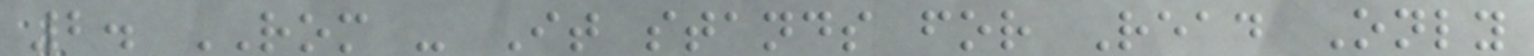2. ROM - It stands for Read Only
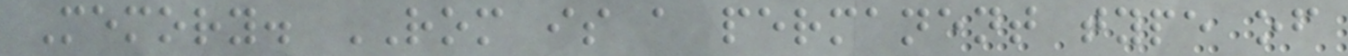Memory. ROM is a permanent type of
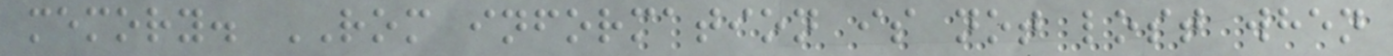memory. ROM information is not lost when
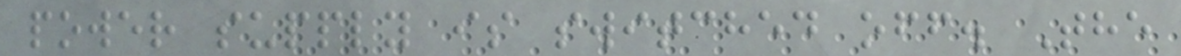power supply is switched off. The
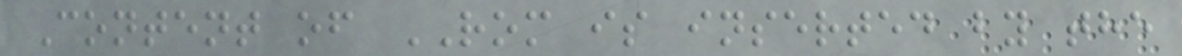Content of ROM is inserted by the
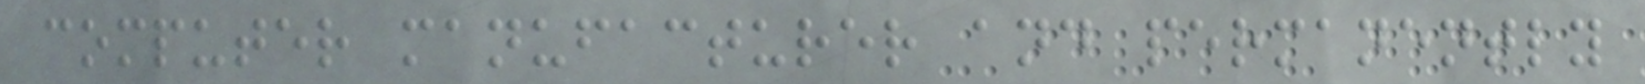computer manufacturer and permanently
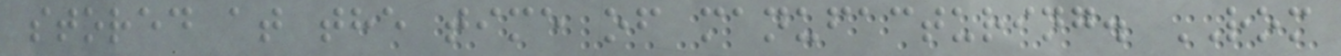stored at the time of manufacturing. ROM
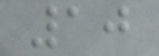10
